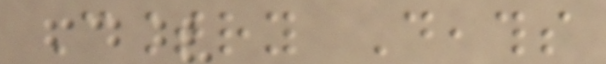Country Deaths
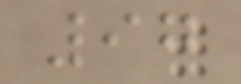97
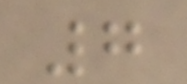7
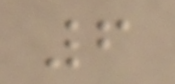6
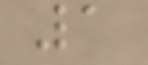1
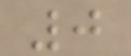0
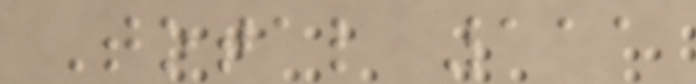Total 111
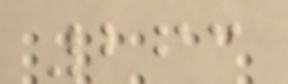263
